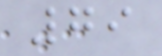79
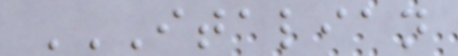ITALIAN
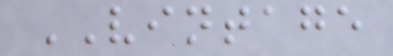VINTAGE
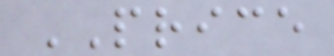PRICE
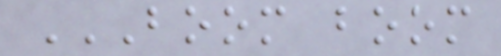BOOM BOOM
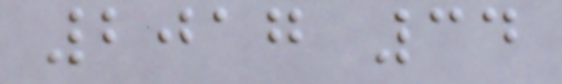2017 34
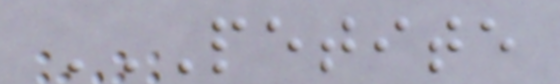PETITE
